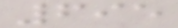695
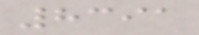8391
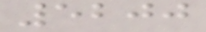5200
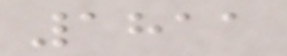1811
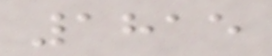1815
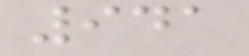941
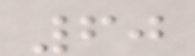60
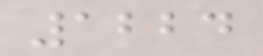1224
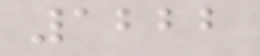1222
